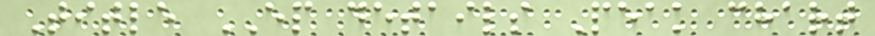Title EP details Peak chart
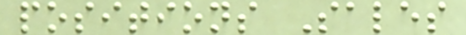positions Sales
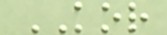KOR
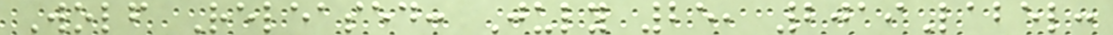Wolf Released: July 25, 2019Label:
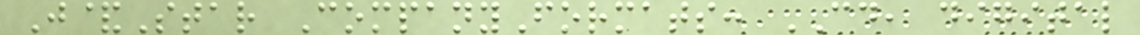J&Star CompanyFormats: CD, digital
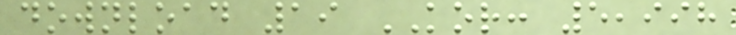download 19 KOR: 5,998
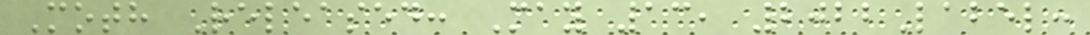Moth Released: May 13, 2022Label:
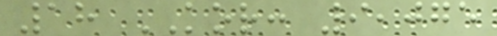18 KOR: 9,075
